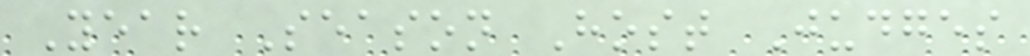Year Season Host Judges
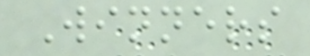Winners
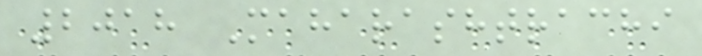2018 Maharashtrachi
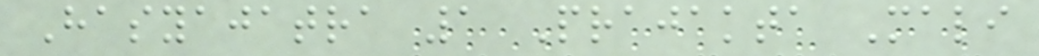Hasyajatra 1 Prajakta Mali
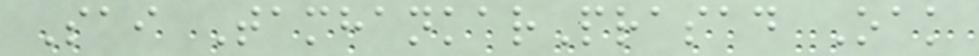Sai TamhankarPrasad Oak
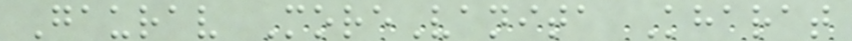Gaurav MoreVanita Kharat
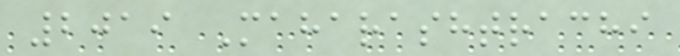2019 Maharashtrachi
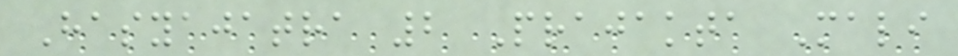Hasyajatra 2 Prajakta Mali
